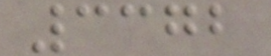3372
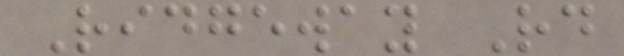Ridgeway Rd
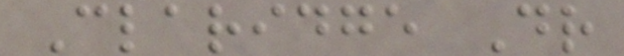Claridge Dr
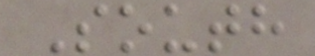South
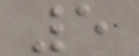5
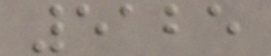5125
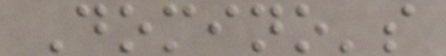Domino's
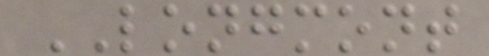LONGMONT
